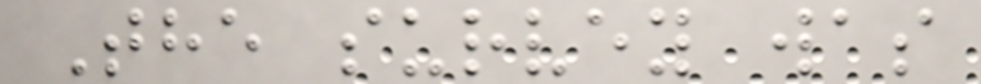The survey was
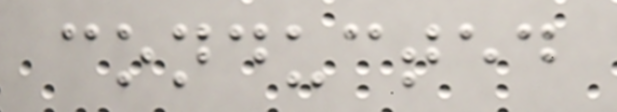conducted
